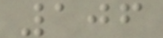106
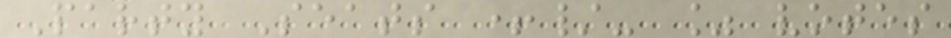Party Seats +/- % votes
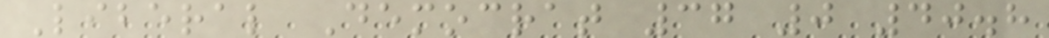Liberal Democrat 37 0 40.8
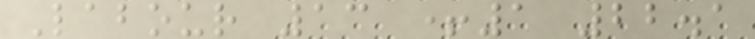Labour 13 +1 22.1
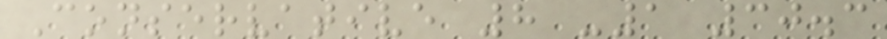Conservative 8 -1 30.3
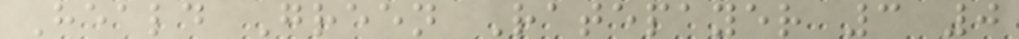Heald Green Ratepayer 3 0
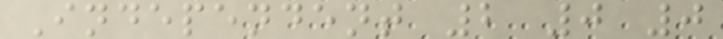Independent 2 0 0
